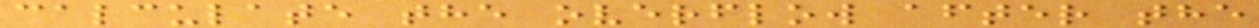calculate the overflow after the
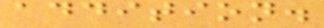addition.
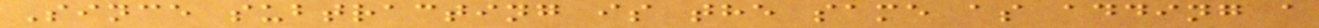Since subtracting is the same as adding a
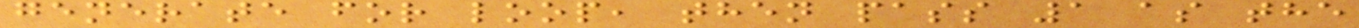generate for loop, then pass 1 as the
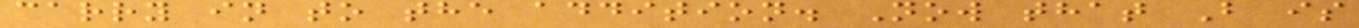carry in to the addition. Now that B is
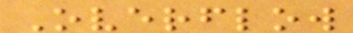Overflow
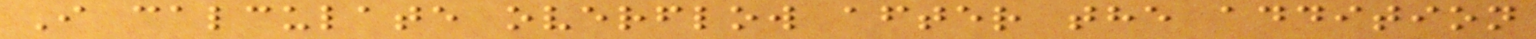I calculate overflow after the addition
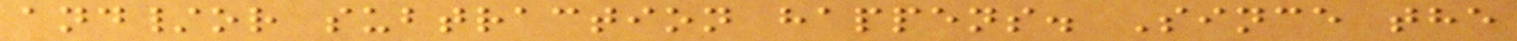and/or subtraction happens. Since the
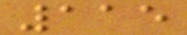115
